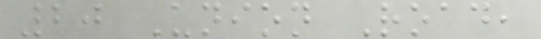20 Union Road,
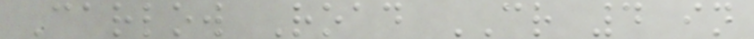Carlow Road CR 4 in
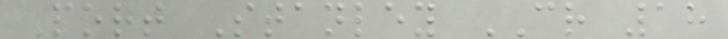Port Stanley CR 18
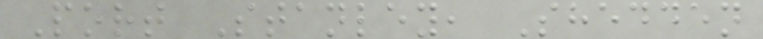Port Stanley, Shedden
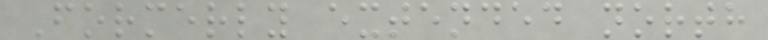Formerly extended north
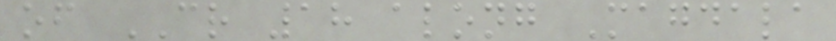of CR 18 along Magdala
